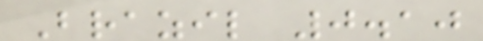Brazil 0.10
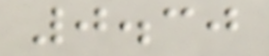0.30
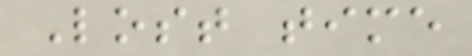Lost time
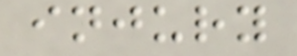injury
